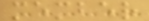member
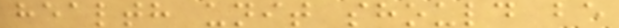health unit should be
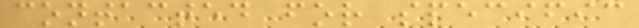contacted for specific
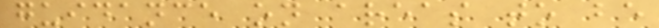guidance on areas to be
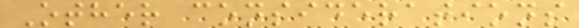Other considerations
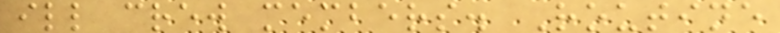ill crew members. Routine
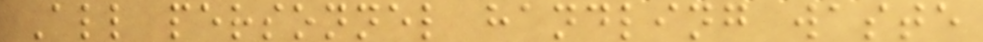All personnel handling waste
